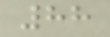88
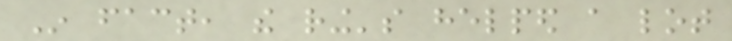In fact, the ring's helped a lot
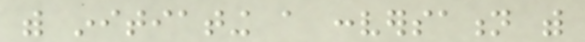with initiating a conversation with
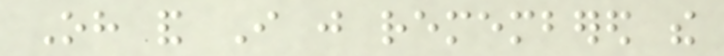Oh and I just remembered the
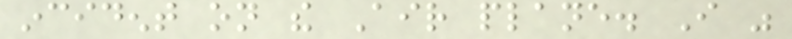incident on the Air plane. I was
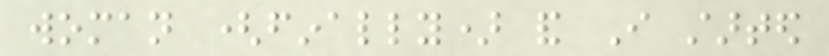woman (finally) and I started
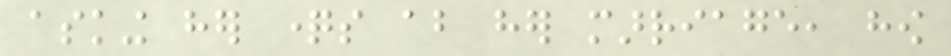asking her questions about her marriage, how
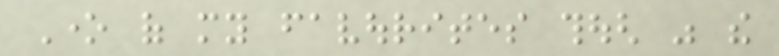One of my favourites though was the
